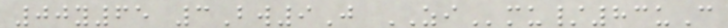00y65 3Bw9J ZImu/83uC
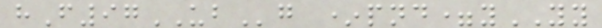hF97UBg *pnd=yYY
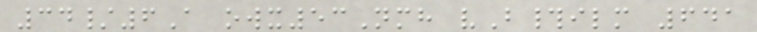34/6A owx53Nmh vB#ilm 641
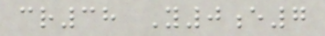cr38 Y0e7
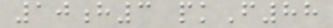10h3 pkF88
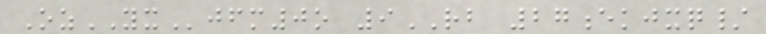OzYXjfm0o 9RB 27ekjxq/
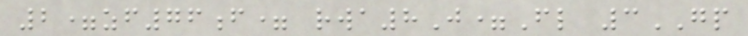2=zf76f= rwa8J=Fl 3GP
